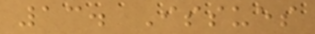13. Issues
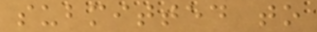submitted to
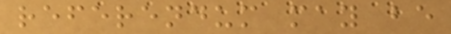referendum may be
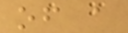of a
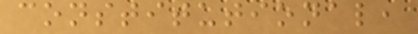constitutional,
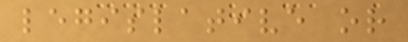legislative or
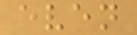even
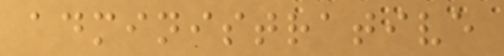administrative
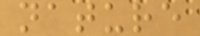nature
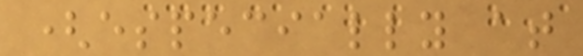(especially at
